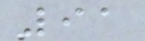91
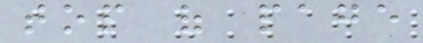top of page
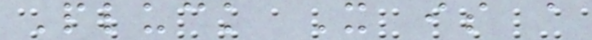Pluck It is a
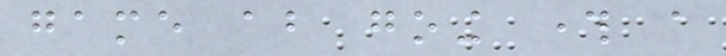game about going through a
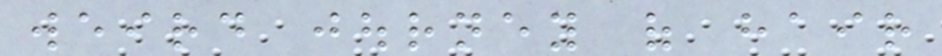weird journey of hair
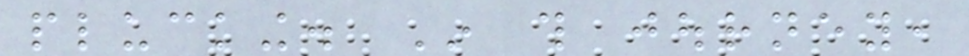plucking. In this journey,
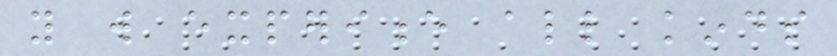you will experience all kinds
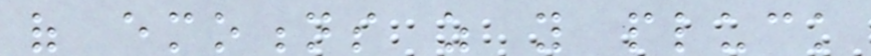of emotions as you pluck
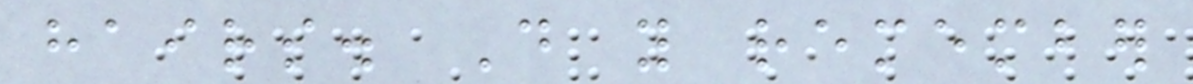hairs. Do you remember
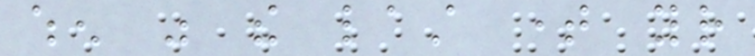when was the last time your
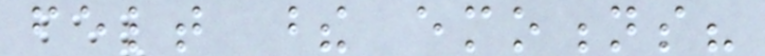felt these emotions?
